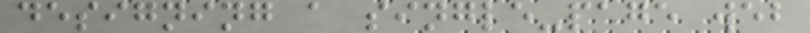designing a single-page web
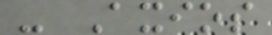- Axios
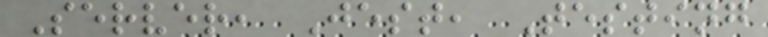Server, Jest, Testing
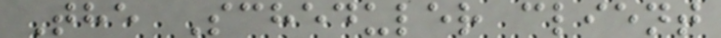The Scheduler client
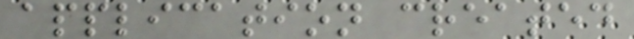application created
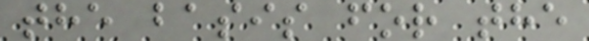the basis for the
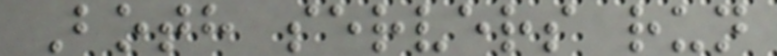Both servers run
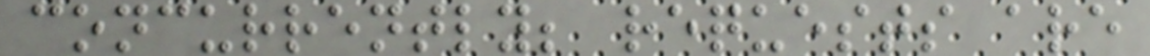concurrently; requests are
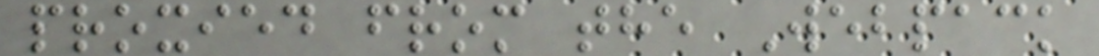proxied from the Webpack
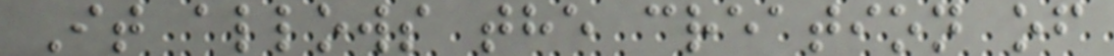It allows the creation of
